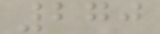270
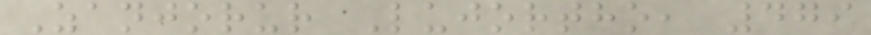Zanjorur Lujortho, 479
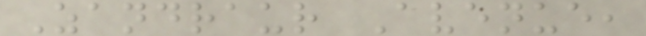Zandraur Avenue,
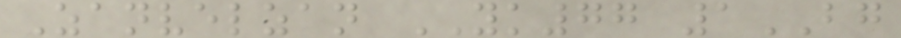Zanvelzan YK77 1BG
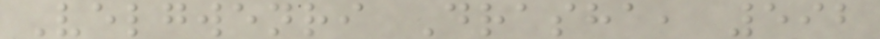Velgwenri Drasha, 592
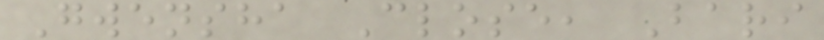Gwensha Close, Bari
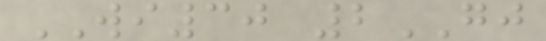WI30 2GJ
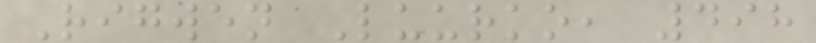Rigwen Luurko, 498
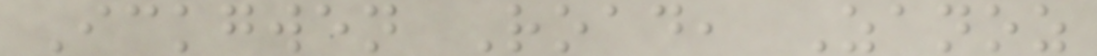Ickgwen Road, Zanoz
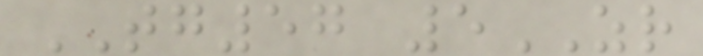TG57 5ZR
